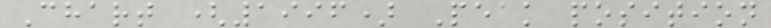Chart (1996) Peak position
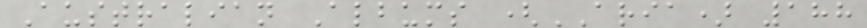Australian Albums (ARIA) 188
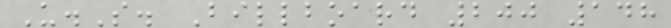U.S. Billboard 200 148
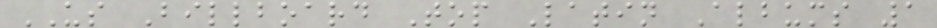US Billboard Top Latin Albums 1
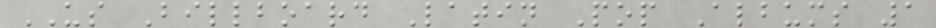US Billboard Latin Pop Albums 1
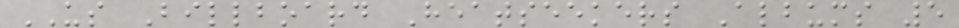US Billboard Heatseekers Albums 5
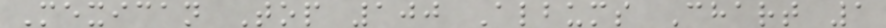Mexican Top 100 Albums Chart 1
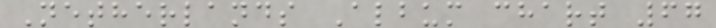Netherlands Album chart 67
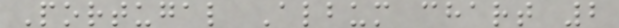Portugal Album chart 2
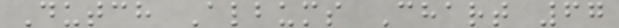Dutch Albums Chart 67
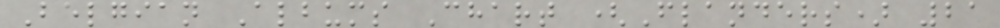Belgian Albums Chart (Flanders) 21
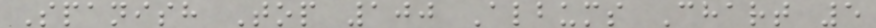Spanish Top 100 Albums Chart 5
